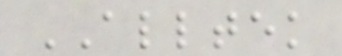ALLTEK
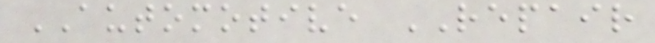AUTOMOTIVE REPAIR
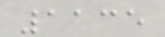1135
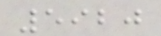5920
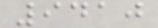9410
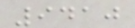9410
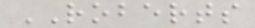ROBERTS
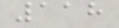118
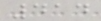414
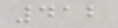412
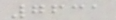7631
